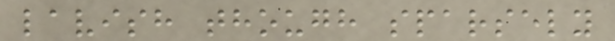lavish though sparsely
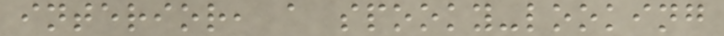interior, a spooky-looking
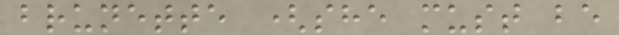brunette (she must be
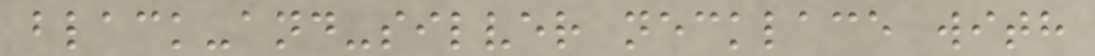black-and-silver necklace with
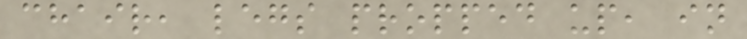chair, legs propped up, in
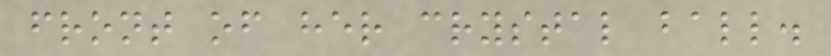front of her crystal ball.
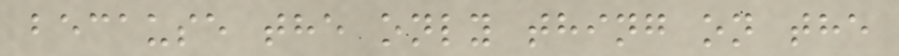because the only thing on the
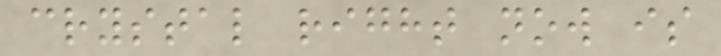crystal right now is
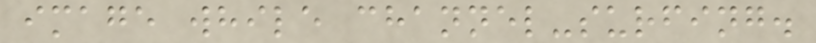image while channel-surfing.
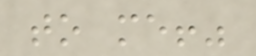to me!"
